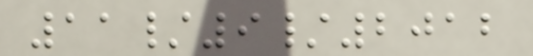11/9/2012
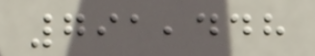791,448
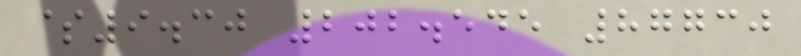$9.30 202.545 87730
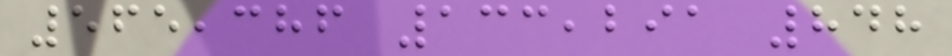565,386 133,291 848
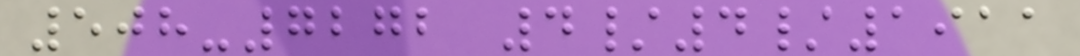508-7272 4/4/1911
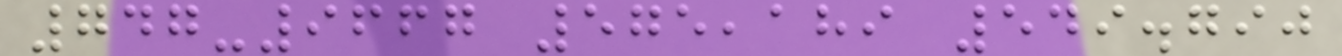747-9667 575,189 549.790
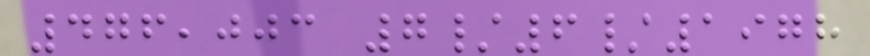476,003 7/6/1978
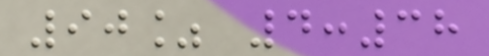90% 4:38
